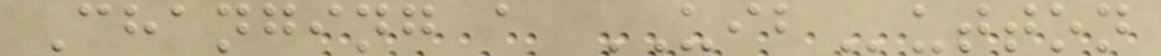Changing a UIButton
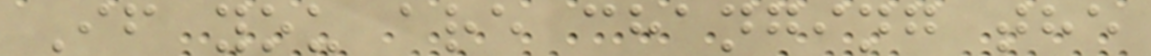If you are changing the
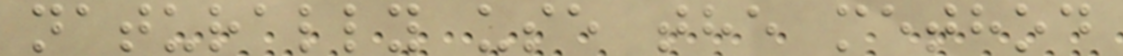naturally use the method
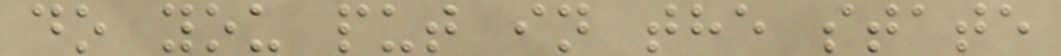do you put in the state
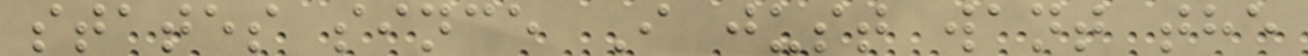states since I just want the
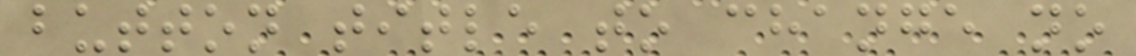button title to change no
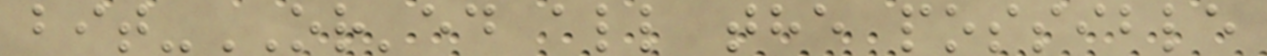bit-OR'ed all the possible
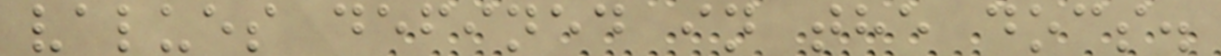values defined in the docs.
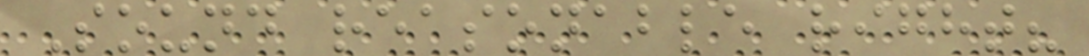Sound reasonable right?
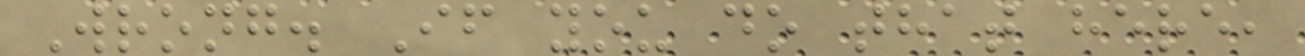Wrong. If you do that here,
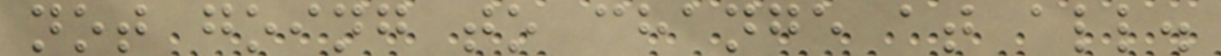not going to change at all.
